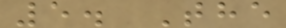5. The
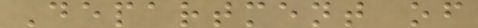Department of
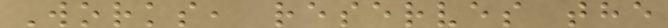Works, reserves the
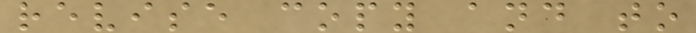revise copy and to
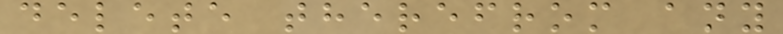delete therefrom any
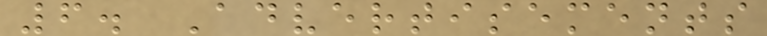6. Advertisements
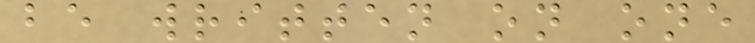be written on one
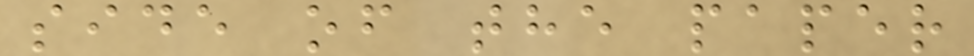side of the paper
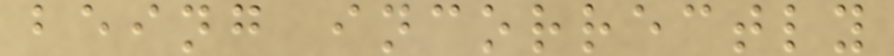being incorrectly
